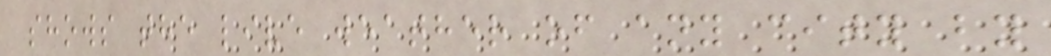shows the live weather of any city by
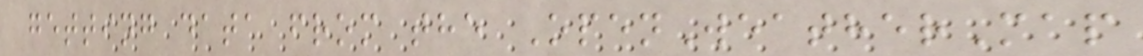getting data from the OpenWeatherMap
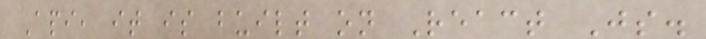Api, it is built on React Js.
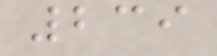239
